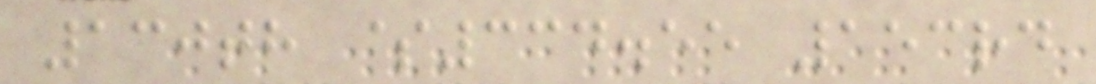130th $334.55 153rd
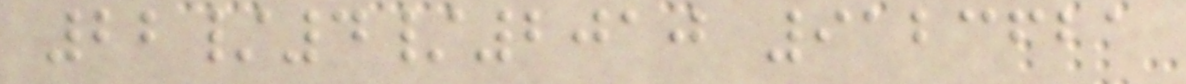22/4/2010 9123621
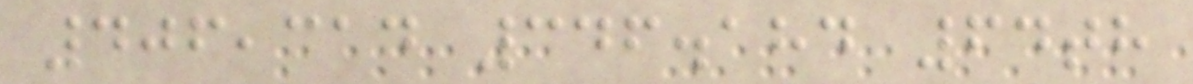406,314 346.184 64th
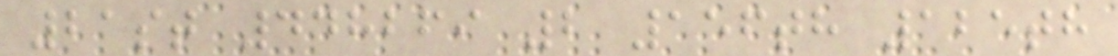21st 448269 2 156th 125th
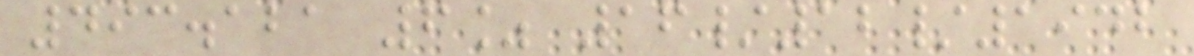493.121 6% 16/12/1942
